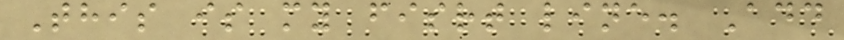This is my fisrt line. Add
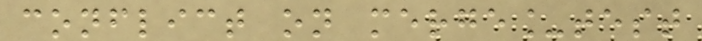conflict on merge_test
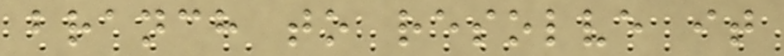branch to resolve it
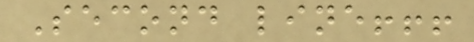Second line!!!
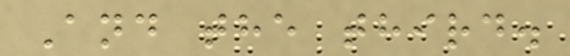And the third.
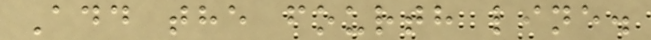Add the fourth line.
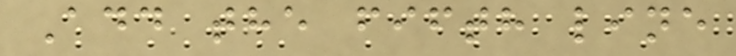Add the fifth line
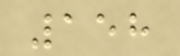158
